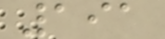191
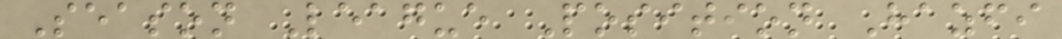Season League Position Hazfi
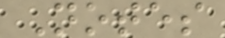Notes
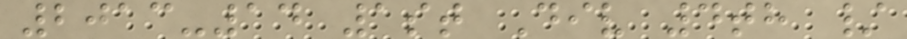2013-14 1st Div 4th /
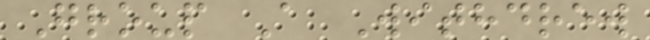Group A Withdrew
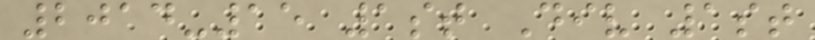2014-15 1st Div 1st
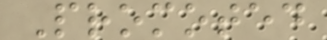Promoted
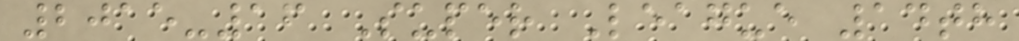2015-16 Super League 14th
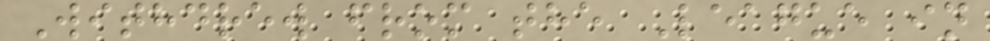Withdrew from the League in
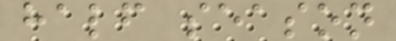half season
